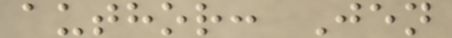author: Jen
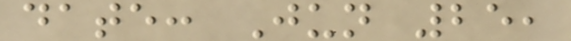date: Jun 25,
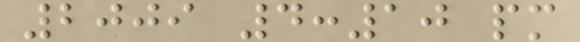2009 4:10 pm
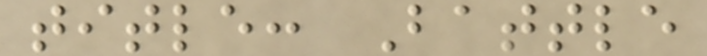title: Battle
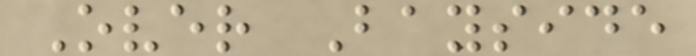Over Bayside
